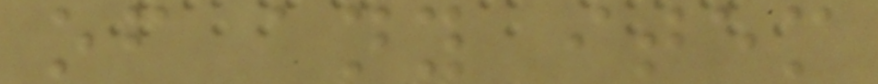of any item
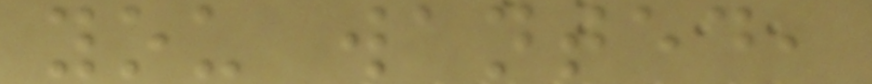you wanted,
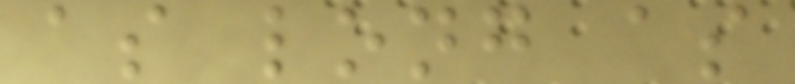as long as
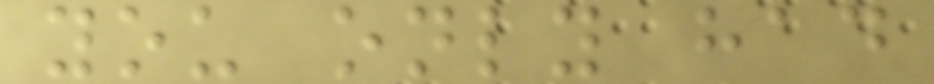you only had
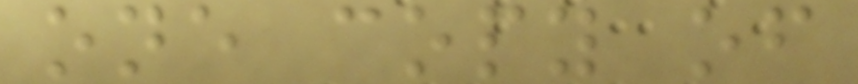one copy of
